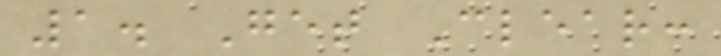1. Get Clear:
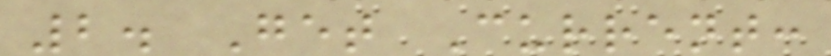2. Get Current:
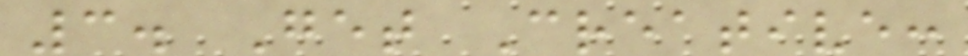3. Get Creative:
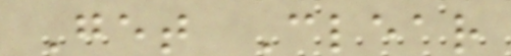Get Clear
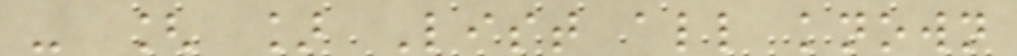- [ ] List all known
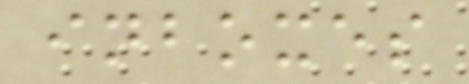inboxes
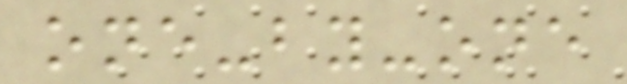one-by-one
